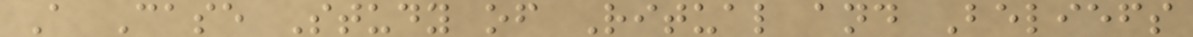A Case Study of Ritual and Beliefs
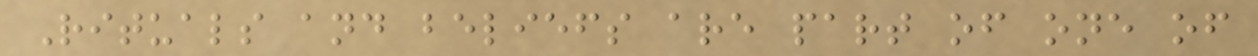Rituals and beliefs are part of one of
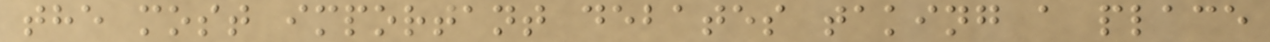the most important debates taking a place
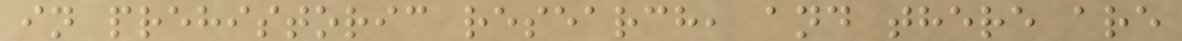in prehistoric research, and there are
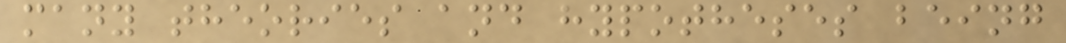many theories and hypotheses being
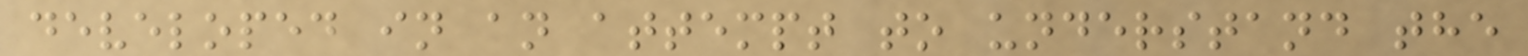developed in an attempt to understand the
